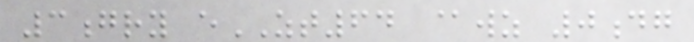3gry eZT64 @wz 0dg
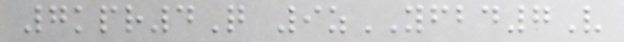7kpr4Q 9zYFBD7V
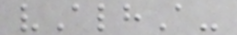vAlhA-
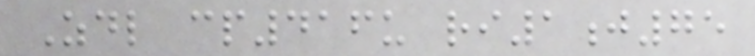Zdl cp416u ri1j75
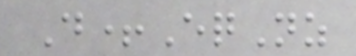D+EqNz
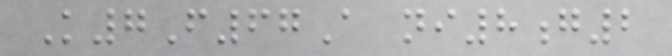K7F67A ni8g2
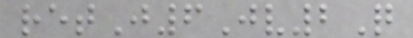retJ6Jv2Q
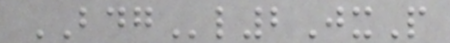BDGl2JxP
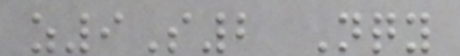z9S2 Nqy
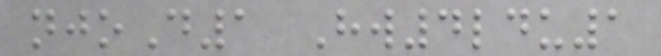njoD1 Hw4ldu1
